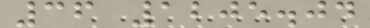36 1205.04
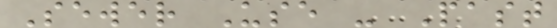Sewer Use - Past
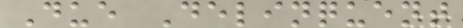Due Delinquent
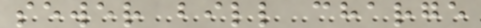sewer bill charge
